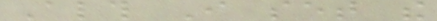Although I set the
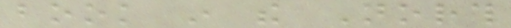book in the North
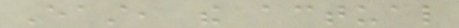East, the actual
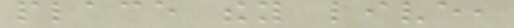place they live,
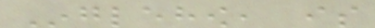Inglehow, is
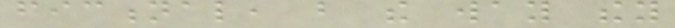fictional, but the way they
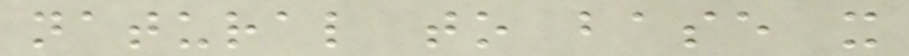natural to base it
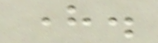here.
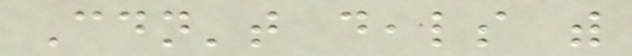Couldn't deals with
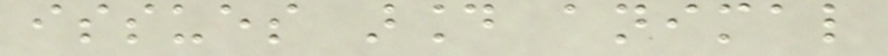issues around animal
